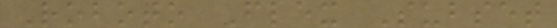Roboto Flex Subset
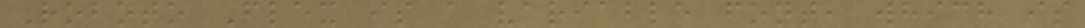Roboto Flex is a variable font, which is
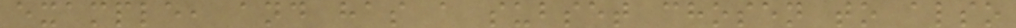example, and has a subset chosen to also
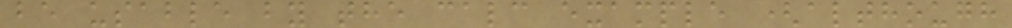be usable by the calc example (although
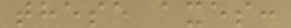these axes:
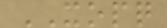XOPQ
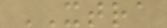XTRA
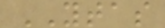YTAS
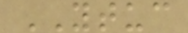YTUC
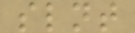slnt
